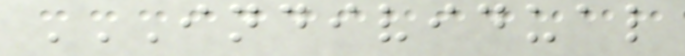INDIVIDUAL
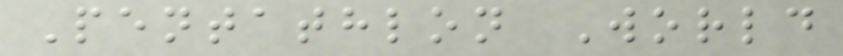Pentathlon World
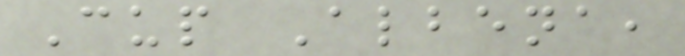Cup Albena,
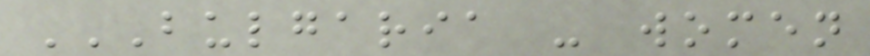BULGARIA - WOMEN
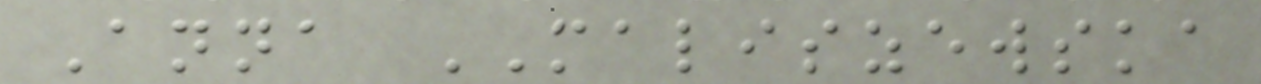Anna MALISZEWSKA
